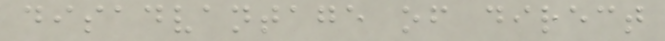disadvantage of direct
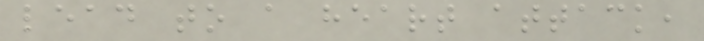lead to a heart attack,
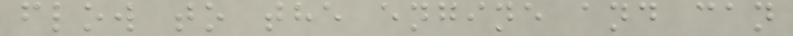flow to the engine and can
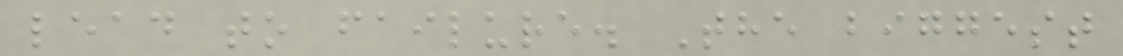lead to failure. The biggest
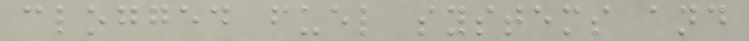clogged fuel systems and
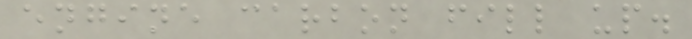engine carbon fill up.
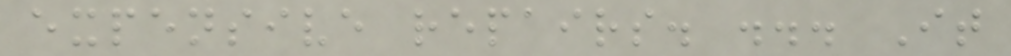expensive repairs. ... It
